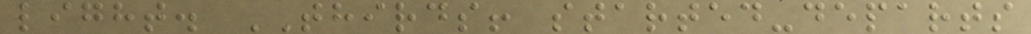light. THIRDS! started-departs
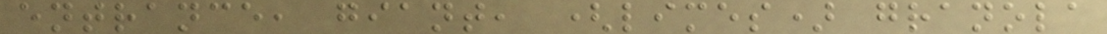entrance, giant, (limes) granola
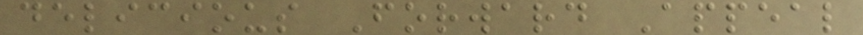delicious Forward Appeal
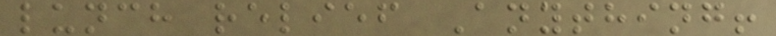lunch relief Anything!
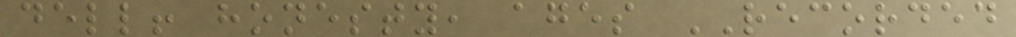dell! honesty, ages RECORDED
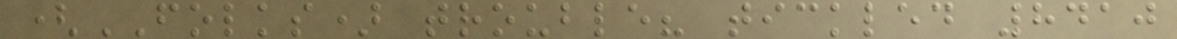(FOLKS) trouble? tickled 8410
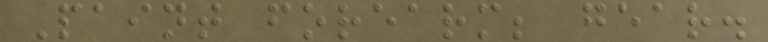Paint forearm; gear.
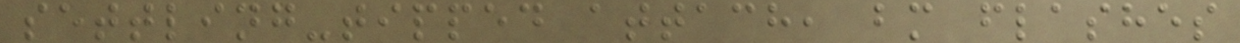settling-tipped attach, bm flashes
